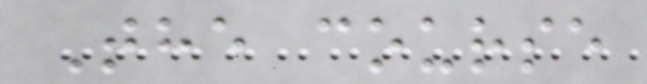The course
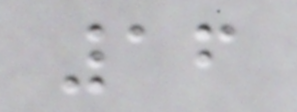16
